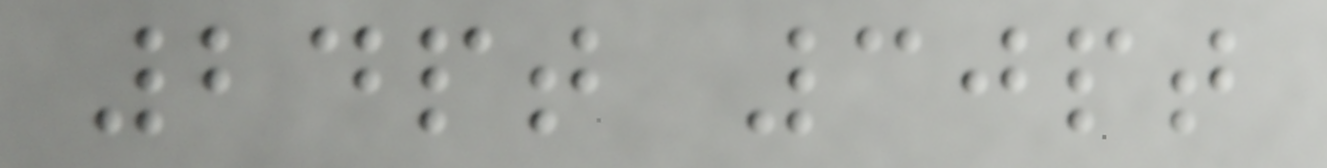24pt 30pt
